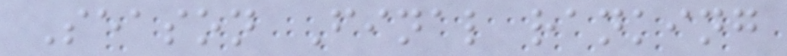Season Final ranking
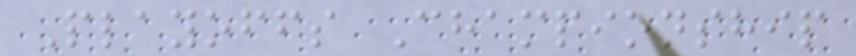Playoffs Championship
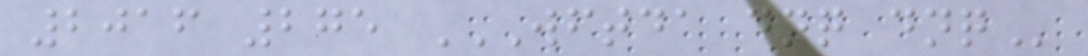2016 275 WFTDA DNQ DNQ
